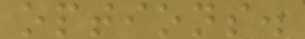options.
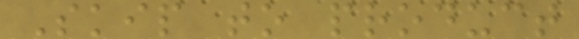Skip to product
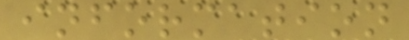information
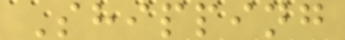Shipping
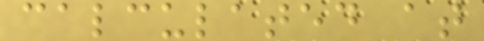calculated at
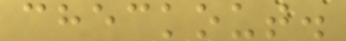checkout.
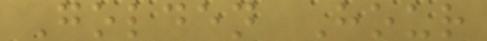Golden Hour
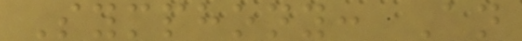Symphony: An
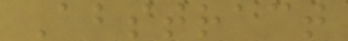Abstract
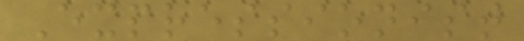Expressionist
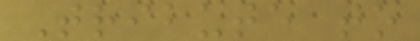Tribute to
